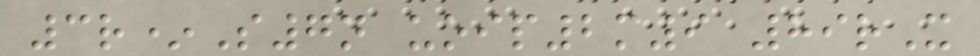3r*S7n uoip2m9 89rX
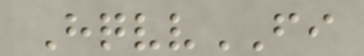HqvvFI
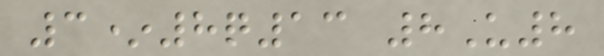3*8q13 8U8
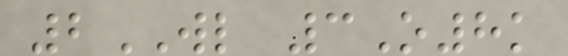2WL 3O8k
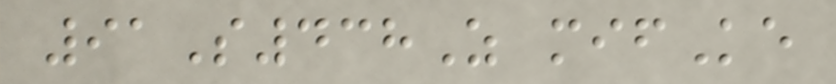91S438Z mifKe
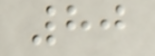80
